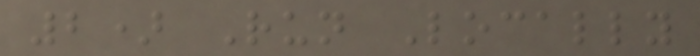2) Run Locally
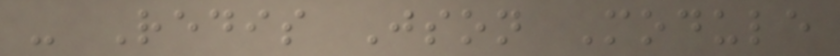- Redis Json Module
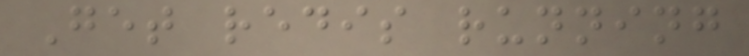Get redis running
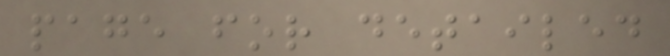page for detailed
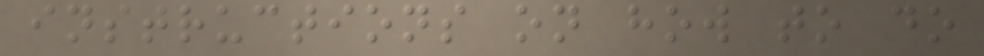instructions on how to do
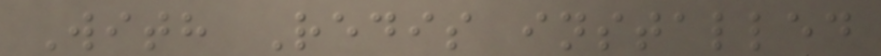With Redis installed
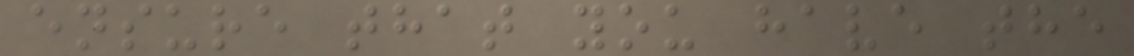ensure that you have the
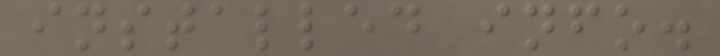installed info.
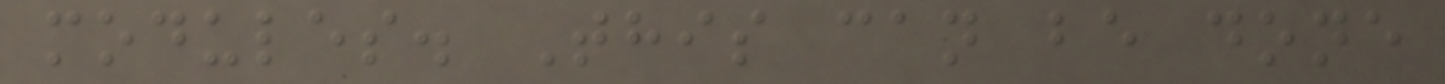modules. This can be done
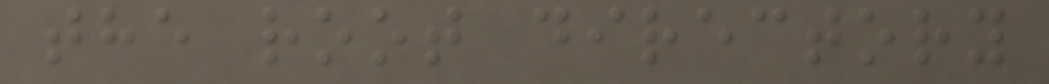the root directory
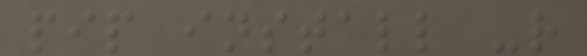pip install -r
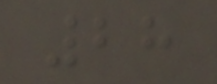28
